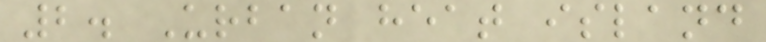2. Urban heat island
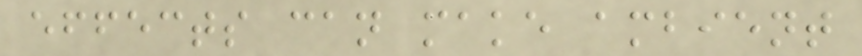effects can make ambient
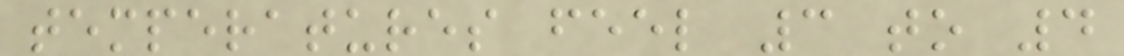temperatures feel 3 to 4
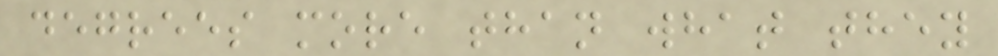degrees more than what they
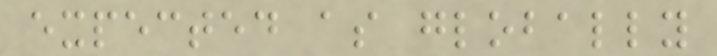expected as globally
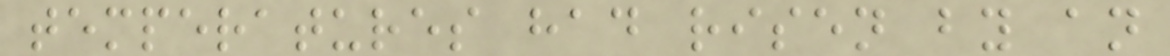temperatures had risen by an
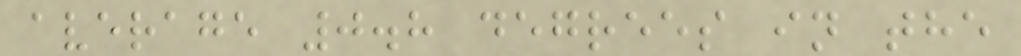average 0.8 degrees in the
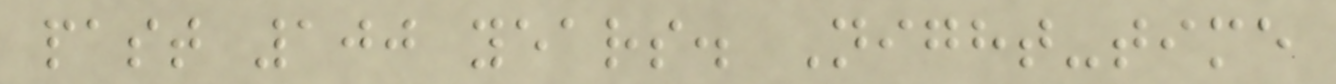past 100 years. Night-time
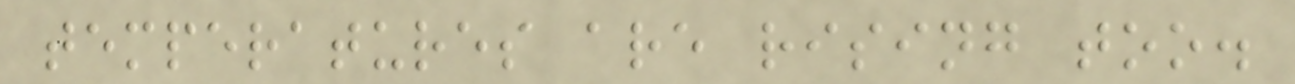temperatures are rising too.
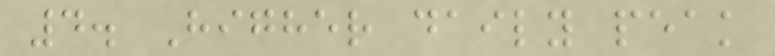4. Higher daily peak
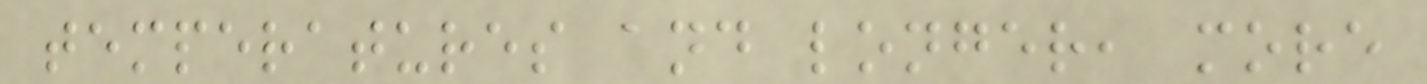temperatures and longer, more
